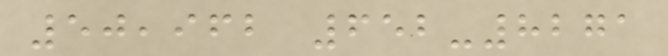50,962 652-8271
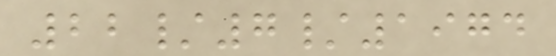22/7/1974
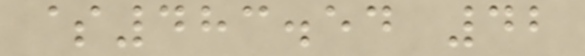$483.54 42
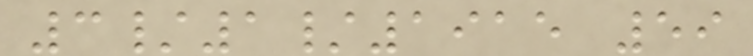3/1/1915 59
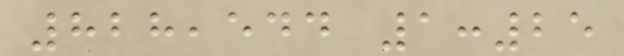828,544 1:25
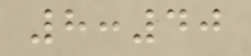8:40
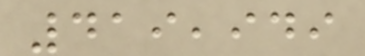419,949
